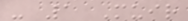- 1 Muir
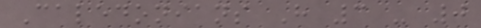Caledonians H 3 - 0
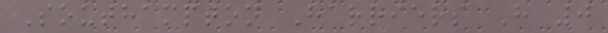Southampton Harriers H 0
